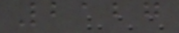2127
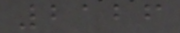2126
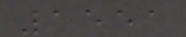1551
